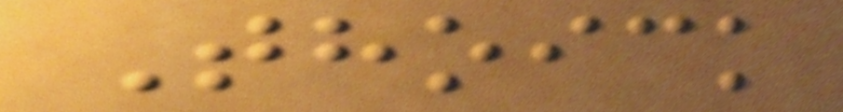Thoick
